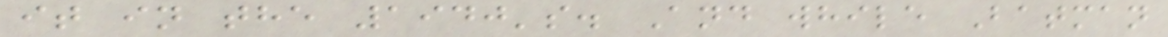it in the 1940's. And while Batman
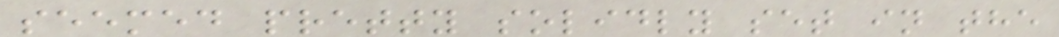seemed pretty solidly set in the
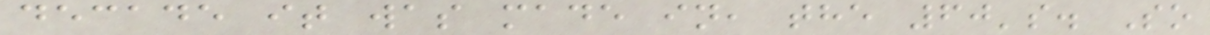decade it was made in, the 60's. So
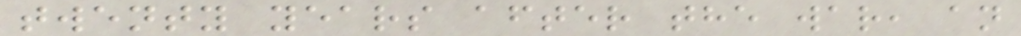twenty years after the war, an
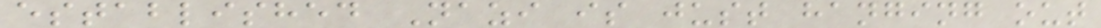established Nazi is just hanging out
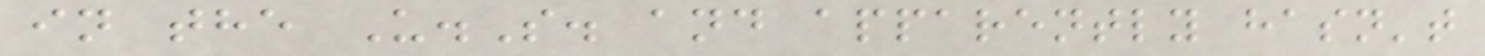in the U.S. and apparently hasn't
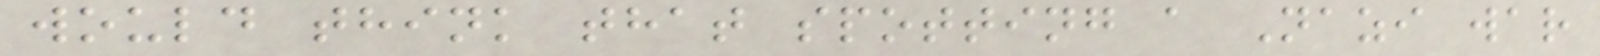would think that spotting a Nazi war
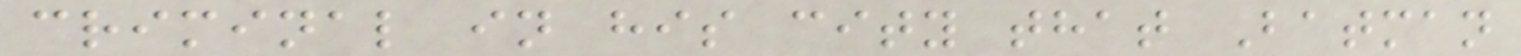criminal in his city that Batman
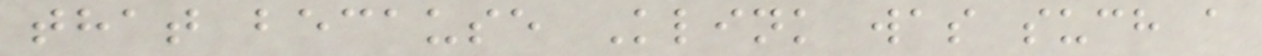that because Klink was such a
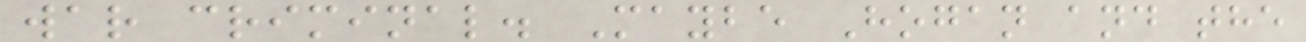war criminal. Maybe Hogan and the
